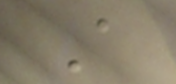A
